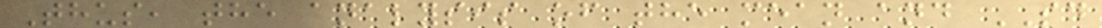Thus, the analysis of the mean and SD
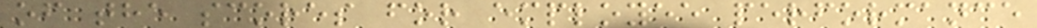of the scores for employee performance
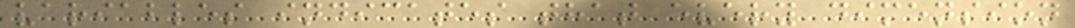variables indicates that every dimension
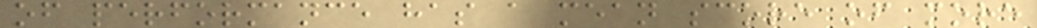of performance has a mean score of more
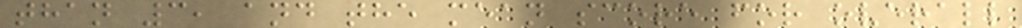than 3, and the mean score for overall
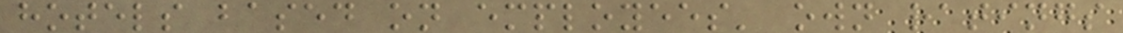hotels based on employees' own ratings
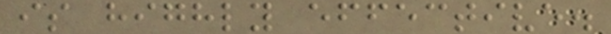is highly effective.
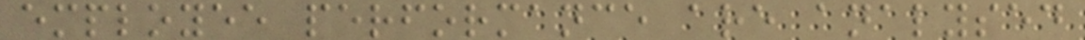employee performance are analysed
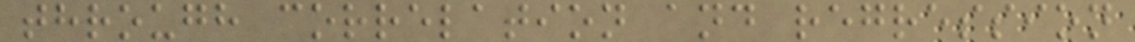through correlation and regression
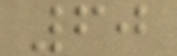60
